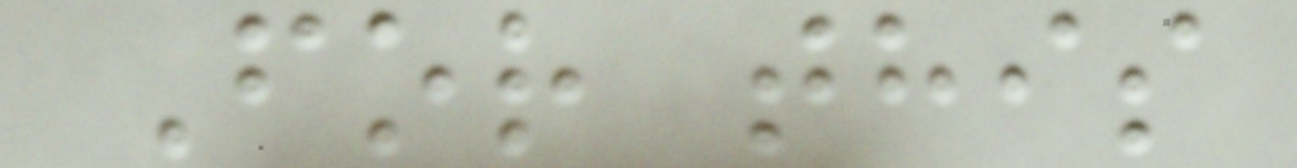For this
